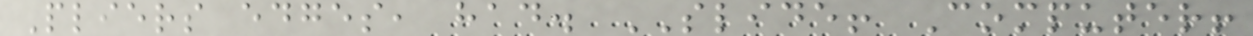Pliers edges, had. SLIDE! Computer!
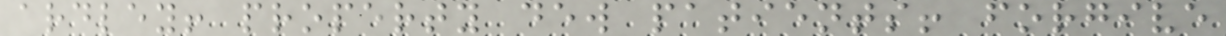ardley! property dew patients! forgive
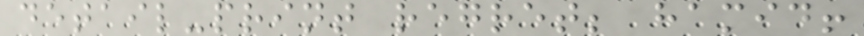detail-print regret; hamid!
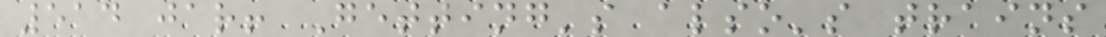514 jar! Getting's also's trains
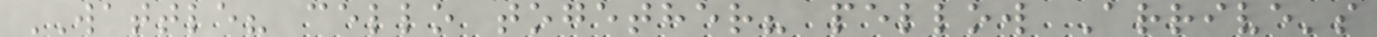WATTLE? cello together? pellow Arrive's
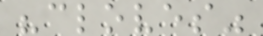"cloves"
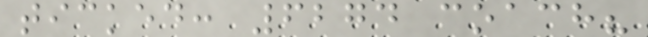ticked: 6274 coach?
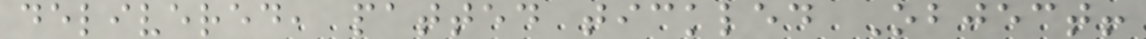delivered, patted tickled Object!
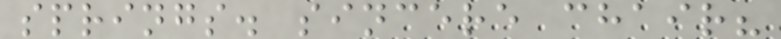springs. sincere chair?
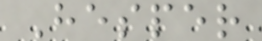Hesper
